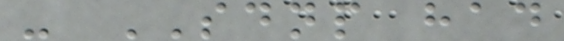- SDNP had
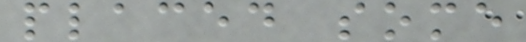placed some
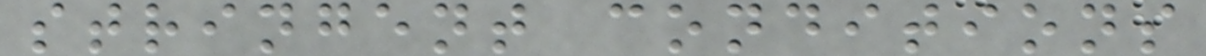stringent conditions
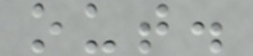out.
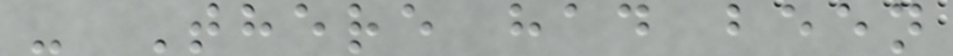- There had been
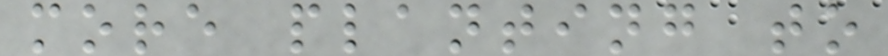more planting to
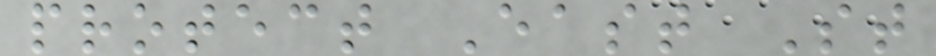protect East St
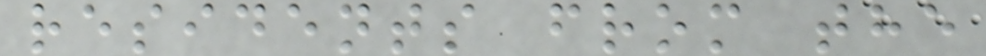residents from the
